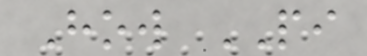How PI
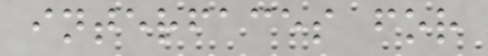interfaces for
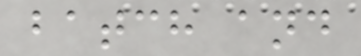batch and
